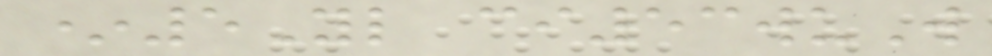*5Yl ci53wuW
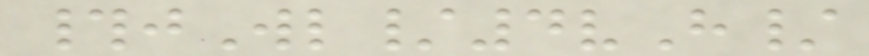#jWl/4vH/
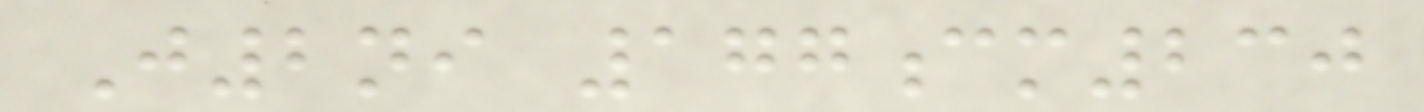J2ni 177cm230
